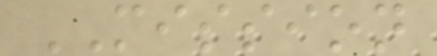MISSION
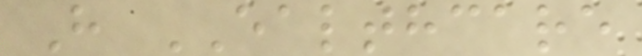H EALTHCARE
